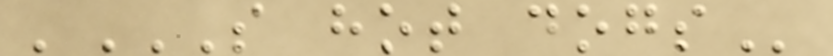'S HOT DOGS
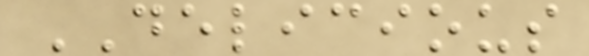DELICIOUS
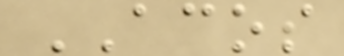ACOS
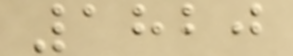1820
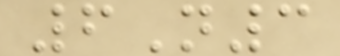6N3
